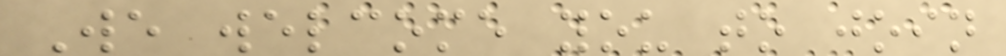We welcome you to join
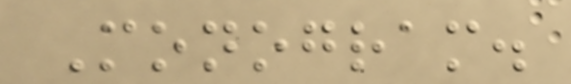Monogram.
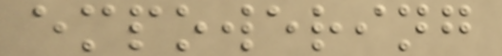empowering
